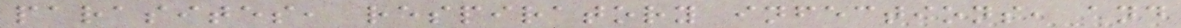parasites, respiratory infections, and
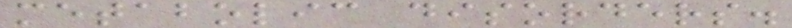metabolic disorders.
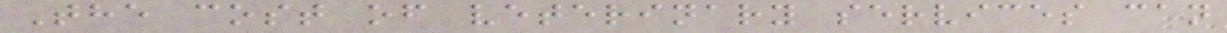The cost of veterinary services can
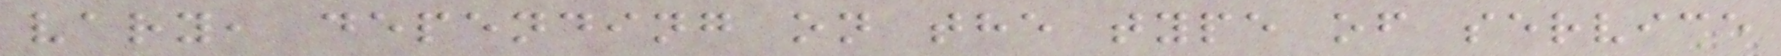vary, depending on the type of service
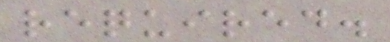required.
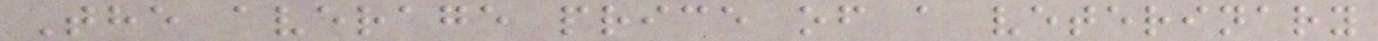The average price of a veterinary
